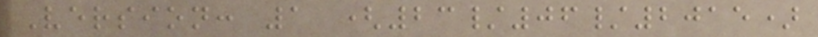Version: 1 (23/06/2015)
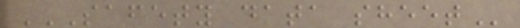SAFETY DATA SHEET
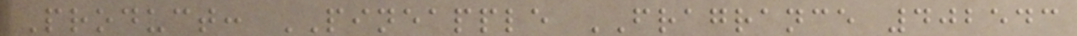Product: PINEAPPLE FRAGRANCE 402543
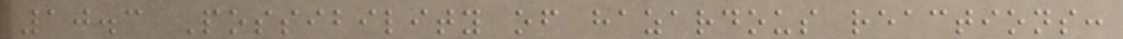10.3 Possibility of hazardous reactions:
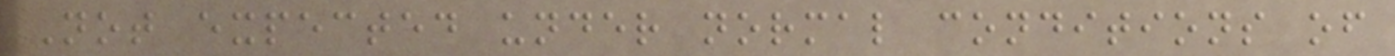Not expected under normal conditions of
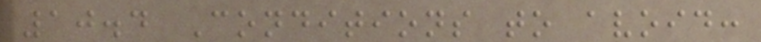10.4 Conditions to avoid:
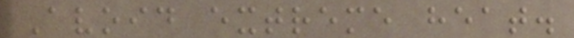Avoid extreme heat.
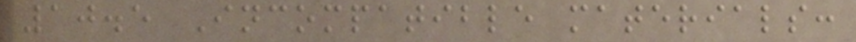10.5 Incompatible materials:
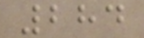284
